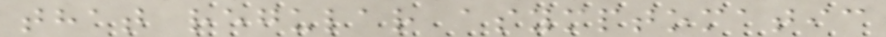that regular asymptomatic
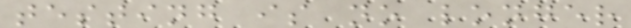testing is no longer
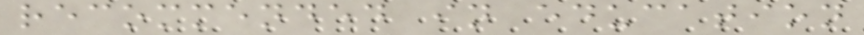recommended in education
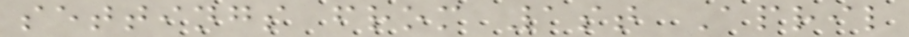settings from 1st April
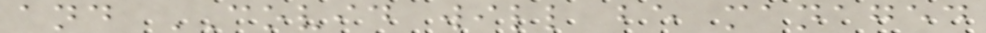and COVID will be managed
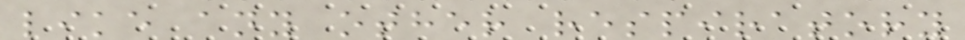like any other respiratory
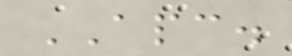APC.
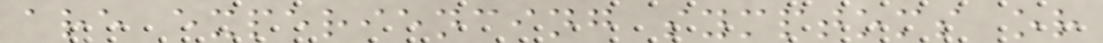are experiencing symptoms or
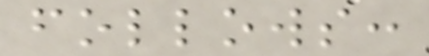follows:
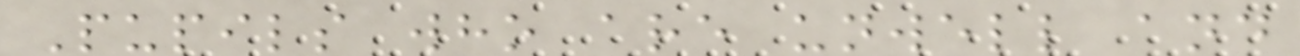Pupils who are unwell and
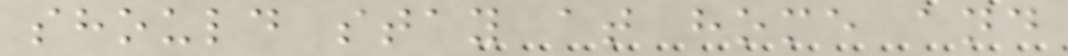should stay at home and
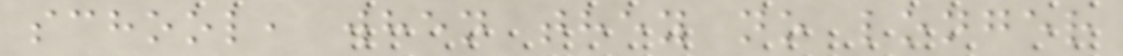school, when they no longer
